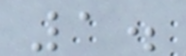1.
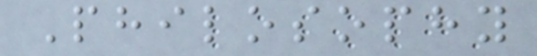Philosophy
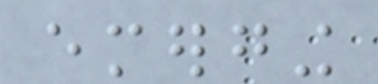emerging
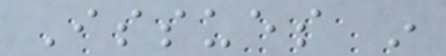Issues in
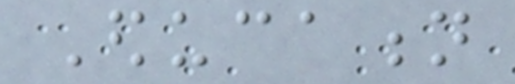Education
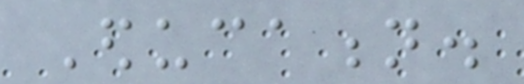Education.
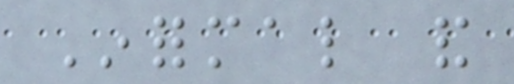Informal and
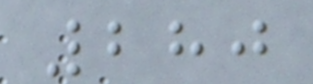280
